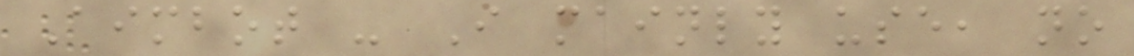Aimbot - I mainly use, no
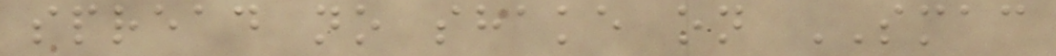spread no shake on SMAC
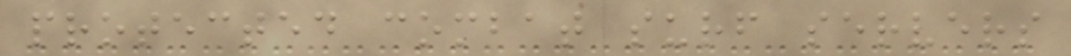protected combat surf servers
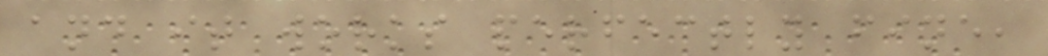and it works perfectly fine,
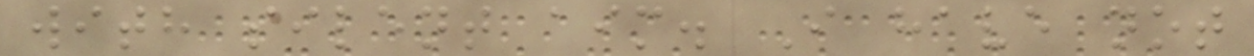with silent aim. I have not
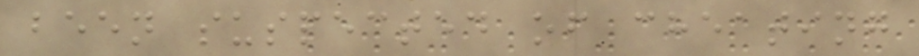been suspected of cheating
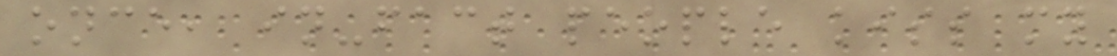once, in-fact people kiss my
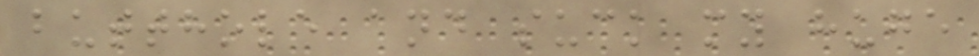butthole and suck my huge
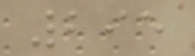295
